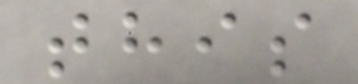this
